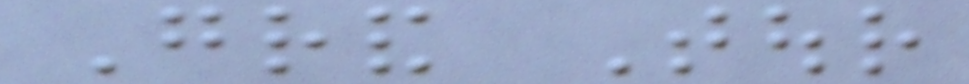Grand Tour
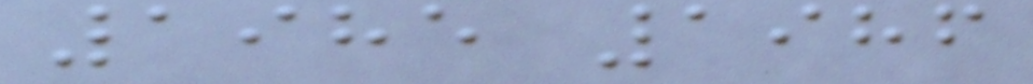1985 1986
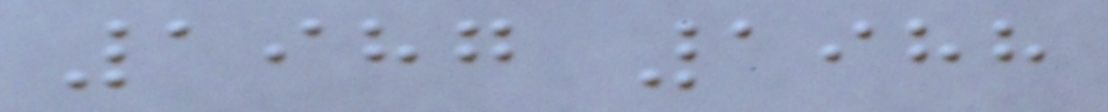1987 1988
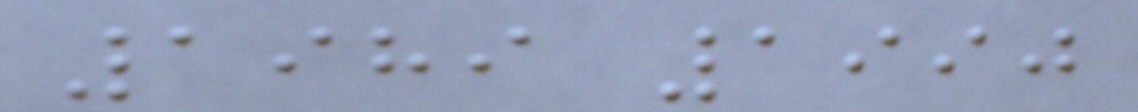1989 1990
